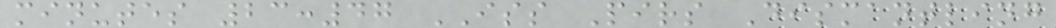minutes 23:47 ISS Pirs Dismantling
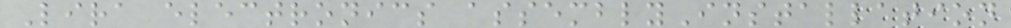Lira electronics assemblyInstallation
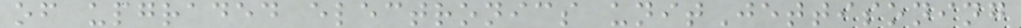of upgraded electronics unitJettisoning
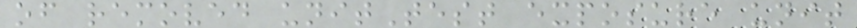of removed unitTest exposure unit
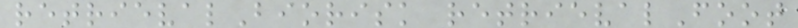retrievalBiorisk retrievalFoot
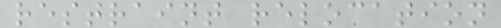restraint relocation
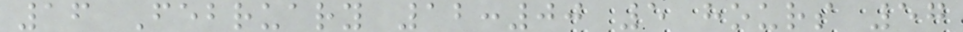16 February 12:00 5 hours 57
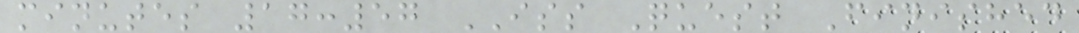minutes 17:57 ISS Quest Finished
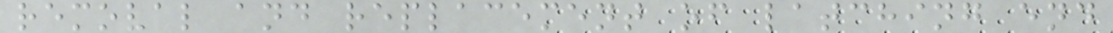removal and replacement of latching end
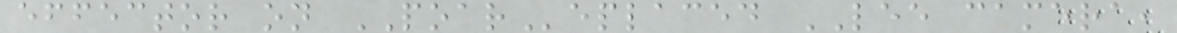effector on POAReplaced LEE camera,
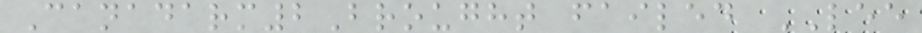Canadarm2Brought failed LEE
